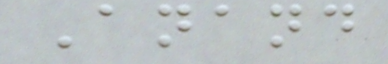Anand
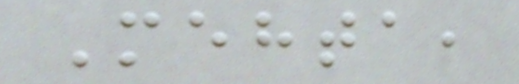Mehta,
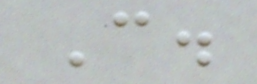C.
